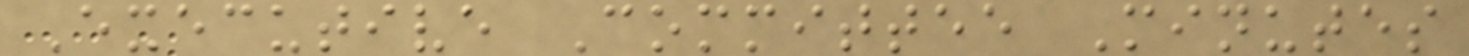Executive Committee Minutes
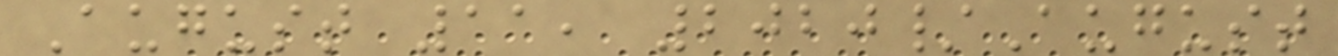August 11, 2020/August
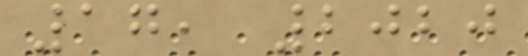17, 2020
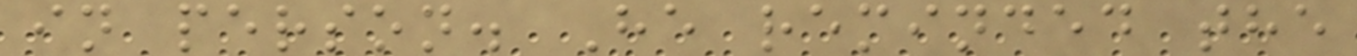in person. He reminded the
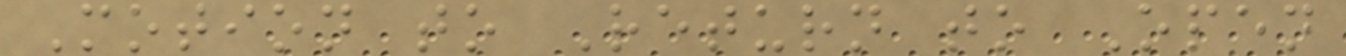Motion to Return to Open
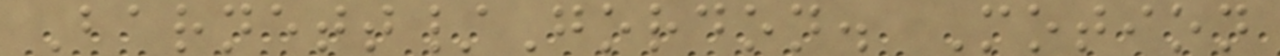Barnett/Gordon. Motion
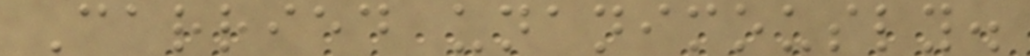Carried unanimously.
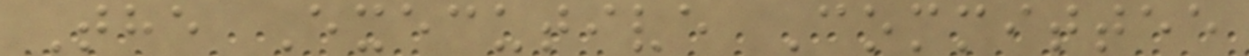The Executive Committee
